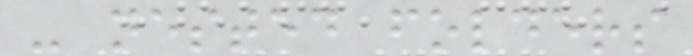- nested folders
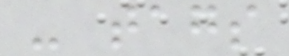- tags
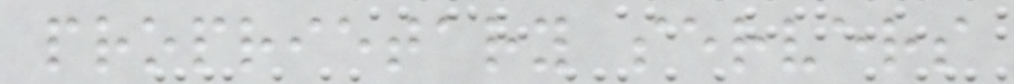proprietary servers
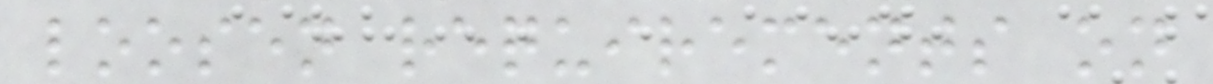loosen requirements on
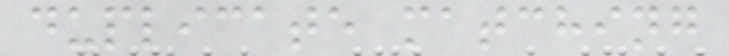duplicate matching
